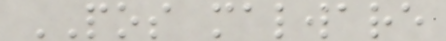POS malware
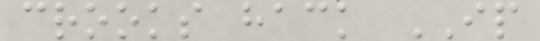crooks hack IP
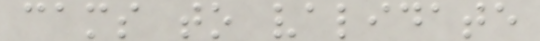cams to validate
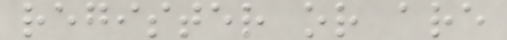register or are
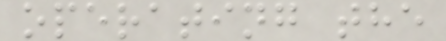operating the
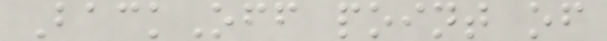BackOff point of
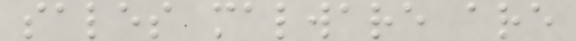sales malware are
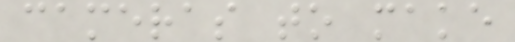cameras to make
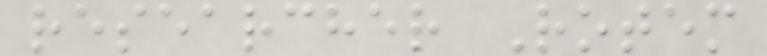researcher Rotem
